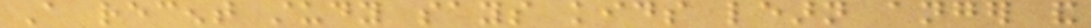A recent study says kids learn anger and
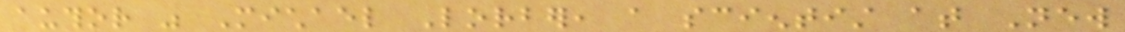author was Michael Lorber, a scientist at New
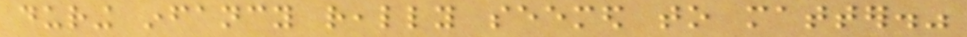during infancy really seemed to matter."
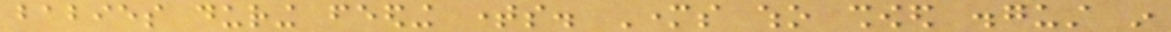babies during feeding times. Mothers who showed disgust in
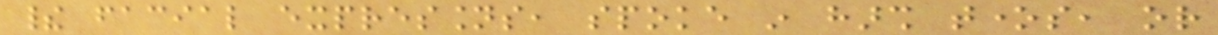their facial expressions, spoke in harsh tones, or
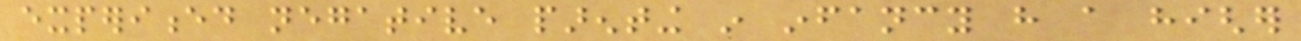experienced negative parenting in infancy have a higher
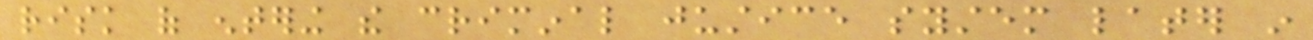risk of entering the criminal justice system later in
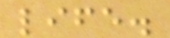life.
